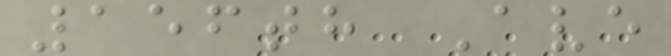156th Ave
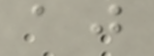aj
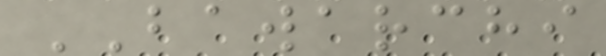BAWARCHI
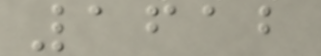1612
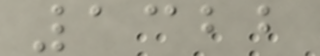1322
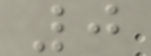0
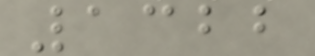1322
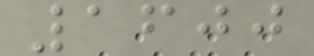1600
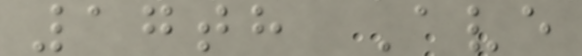17th Ave
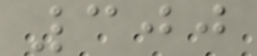300
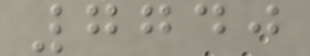7740
